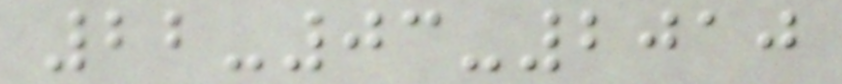22-03-2010
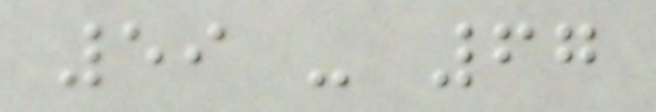59 - 67
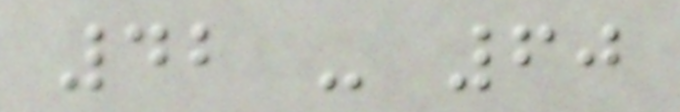42 - 60
